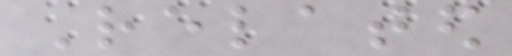Related
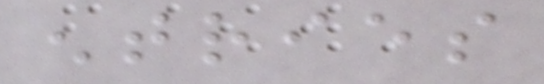entries
